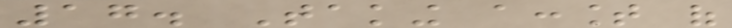17. Taking account of
